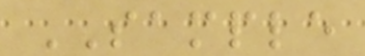SAMPLE
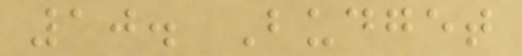10. Budget
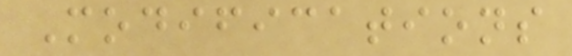Modifications
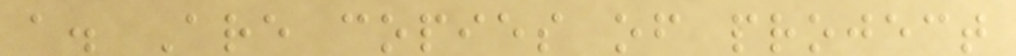a. Are copies of project
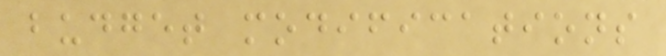budget modifications
